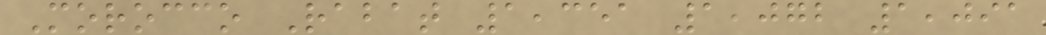Morocco Rabat 1,351 1,072 1,091
